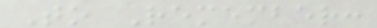To Remember:
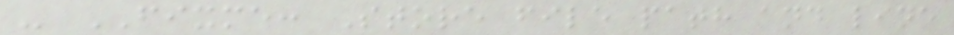- FIXME: Store file path and line
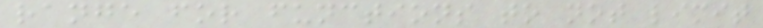range for functions to not limit
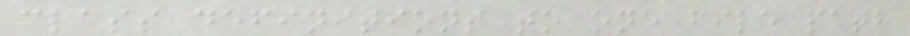class definitions to one file path
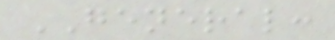GENERAL:
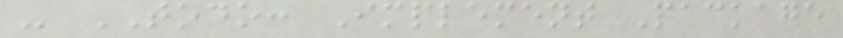- TODO: Implement Package
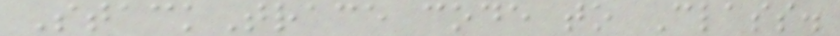StackTrace code to Class.
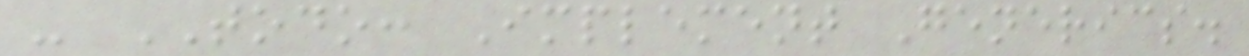- TODO: Implement Generics.
